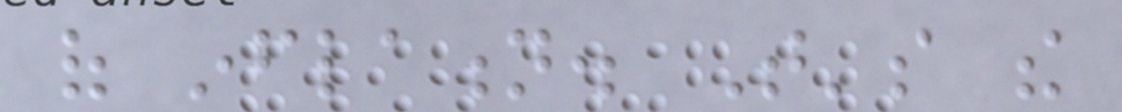of inflation. That's the
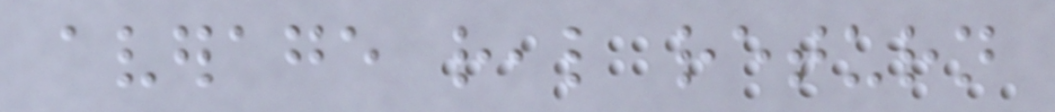average real return
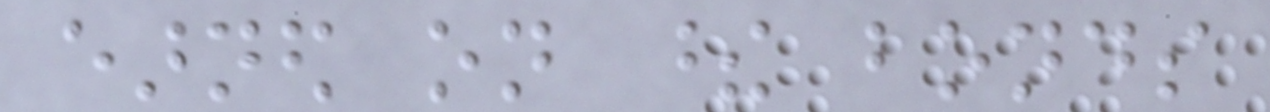earned on these bonds
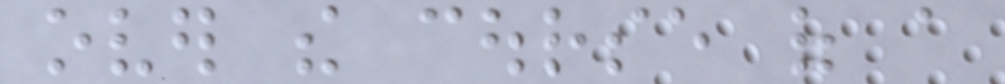over the course of a
